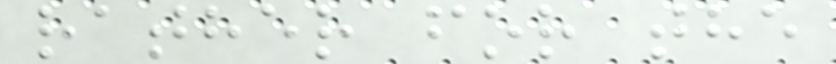rather for the
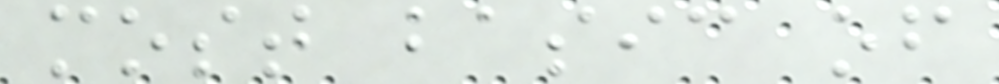most basic of
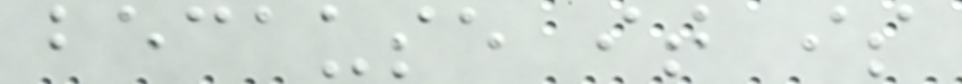because it is
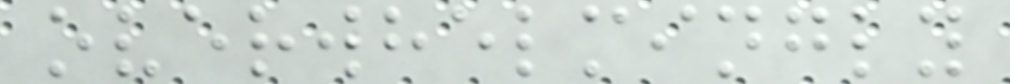overwhelmingly
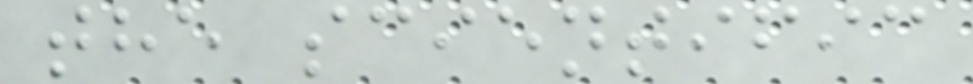the scientific
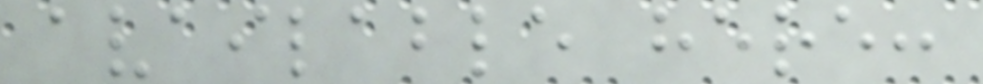available here:
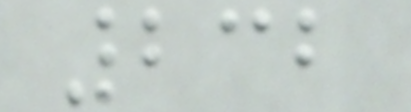232
